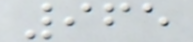965
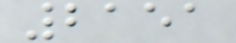2151
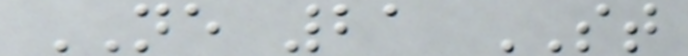NE 21 ST
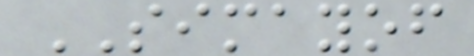SIMAYOF
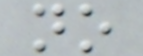no
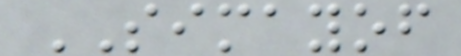SIMAYOF
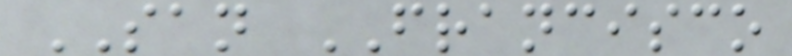SAN FRANCISCO
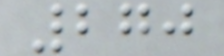270
